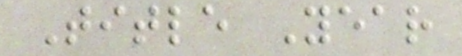Title Year
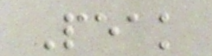Peak
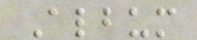Album
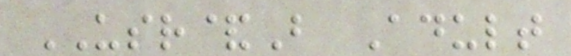USR&B Adult
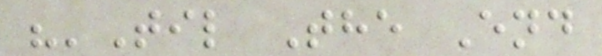"'Til The End
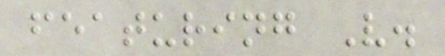featuring V.
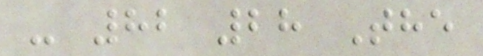- 82 28 The
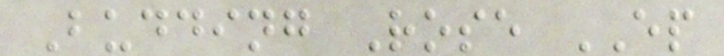Budding Rose EP
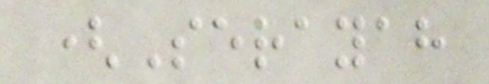(Serayah
